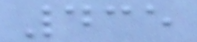435
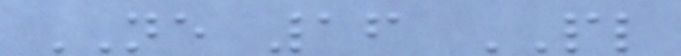NE 16 PL
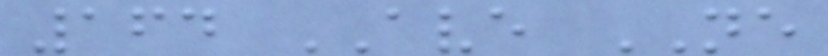164 AVE NE
